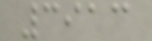3913
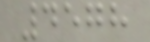4578
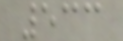533
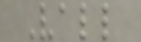Vall
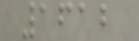1612
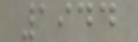1944
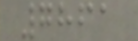7861
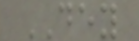DEY
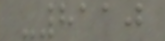-8110
